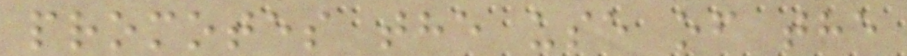promotes the use of the
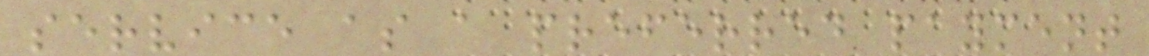service as a preferred payment
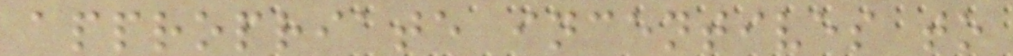appropriate incentives to
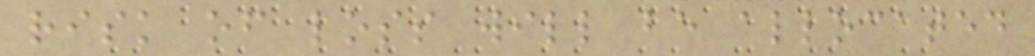risk of loss will be allocated
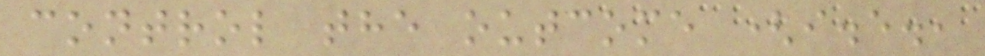control the outcome (i.e.,
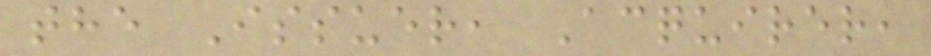the Issuer, Acquirer,
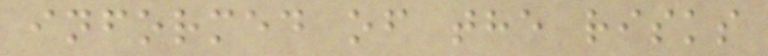informed of the risks
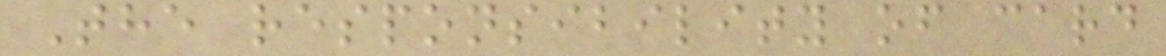The responsibility of card
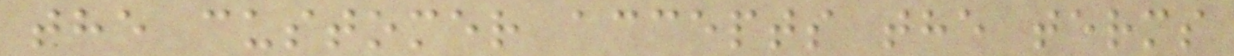the customer accepts the terms
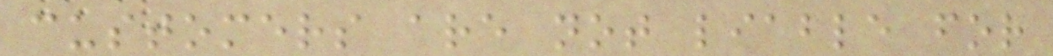customers are not liable for
